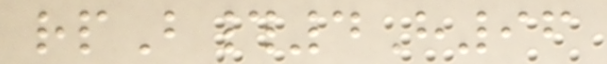rpB#4H96
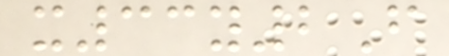x33y2F
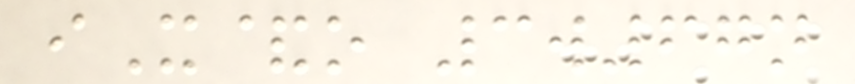iX&o 3w67n
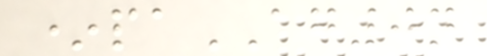*paAG0n
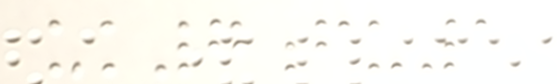uk7fu1
